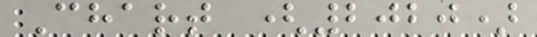Chart (2020)
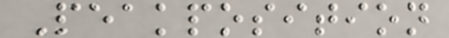Peakposition
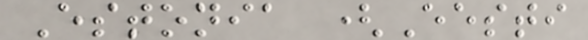Estonia (Eesti
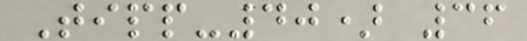Tipp-40) 36
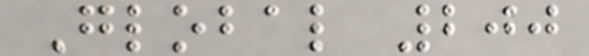Global 200
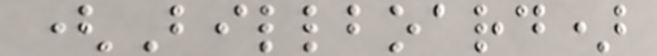(Billboard)
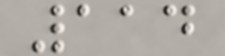114
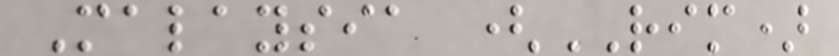Malaysia (RIM)
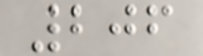206
